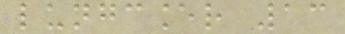lungcancer 13
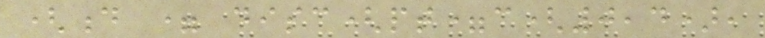(d = disc(pt=c(0,4),
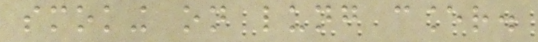smoking on lung cancer.
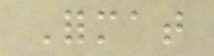Format
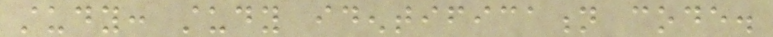study: study identification code.
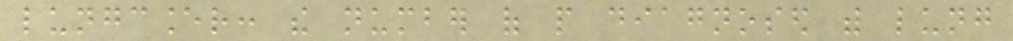lungcancer: the number of people diagnosed with lung
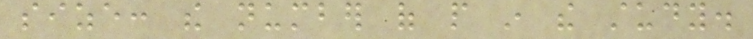size: the number of people in the study.
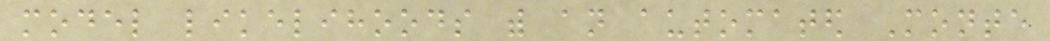model likelihoods with an automated Monte
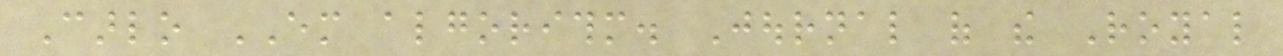Carlo EM algorithm. Journal of the Royal
